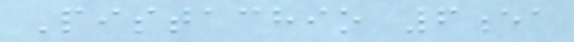Pistachio 6ea
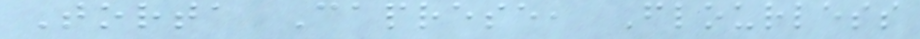Torta Caprese, Flourless
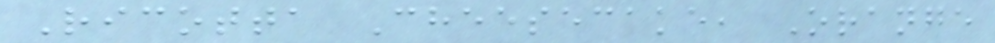Ricotta Cheesecake, Orange
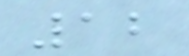12
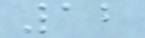12
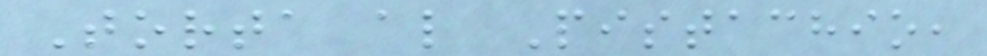Torta al Pistachio,
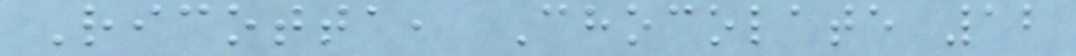Ricotta, Chocolate 12
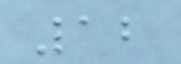12
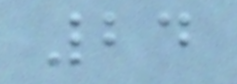24
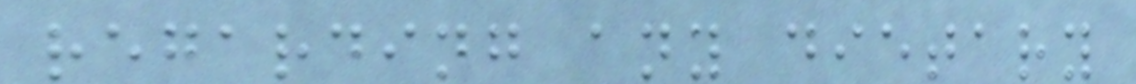regarding any dietary
